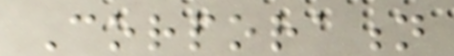Corporation
